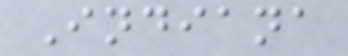Indiana
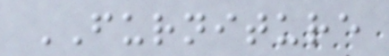FURNITURE
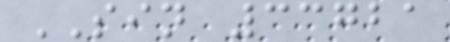SIN 33721
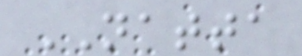NATTA
